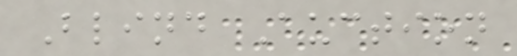Blind Auction
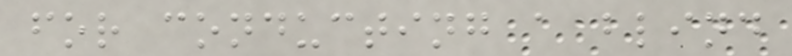for conducting a blind
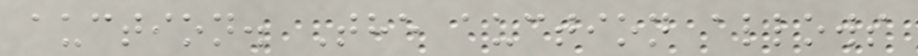auction. The auction allows
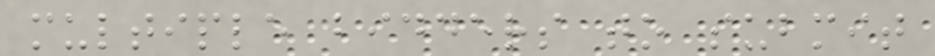multiple bidders to submit
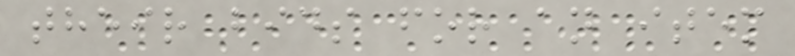their bids for an item
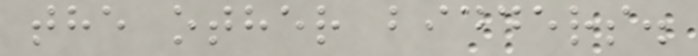the other bidders.
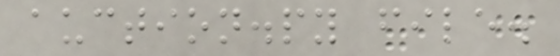auction.py file.
